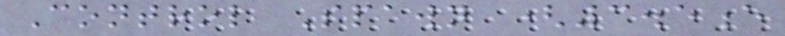Control Spawn (3.5e
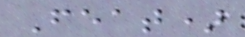Feat)
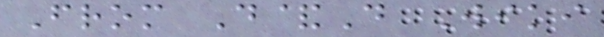From D&D Wiki
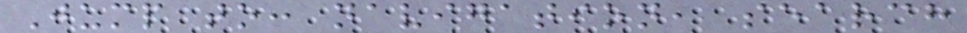Jump to: navigation, search
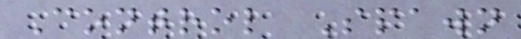Control Spawn
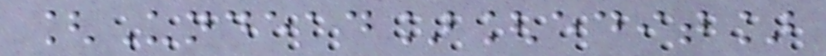[Undead][edit]
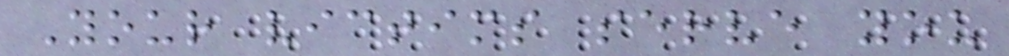Your victims serve you
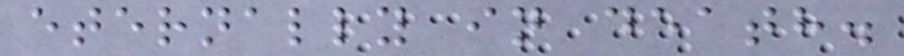eternally in death.
